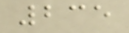235
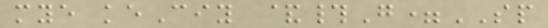mye keCiy &#G=SP
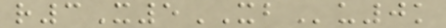r3X5XBu0k
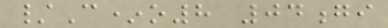/C*o8 04gi
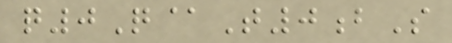q0Q@T0bS
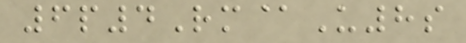6p4Rm@U8s
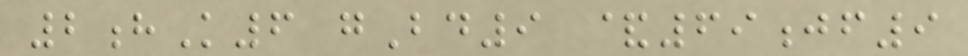2hK6 gBd9 &69jf9
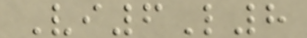Vi6L8
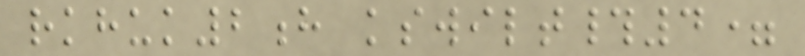rkhuk2h kswilt#4=
